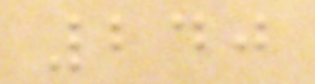240
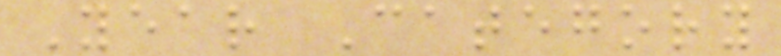Year Category
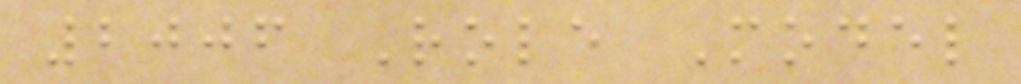2006 Role Model
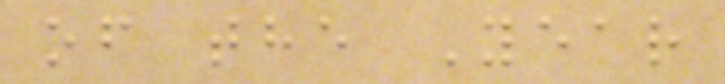of the Year
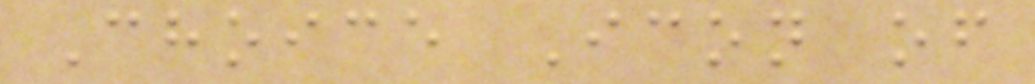Choice Icon of
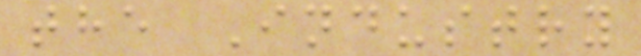the Industry
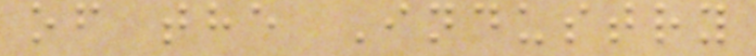of the Industry
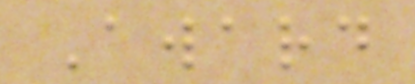Award
